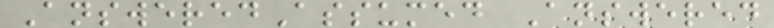AnsweredAssumed Answered
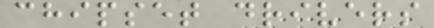chipset drivers
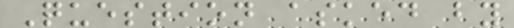Question asked by
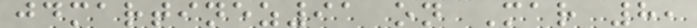jdmartinez91 on Mar 8,
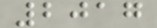2017
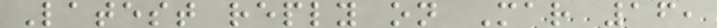Latest reply on Mar 16,
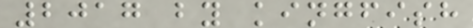2017 by kingfish
